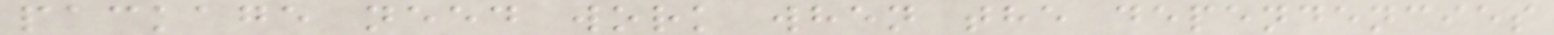package need work when the dependencies
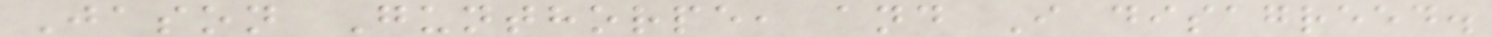Jason Gunthorpe, and I disagreed.
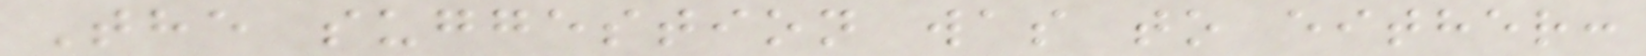The suggestion was to either:
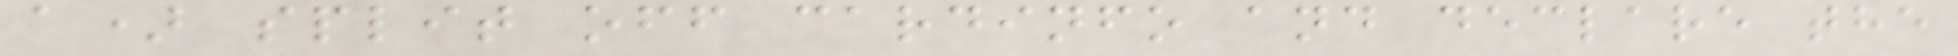a) split off cardinfo and declare the
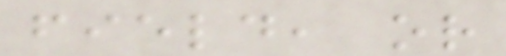field, or
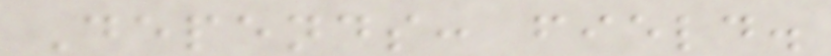Depends: field.
